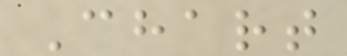Chart
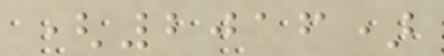(2016)
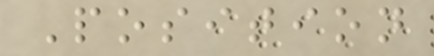Position
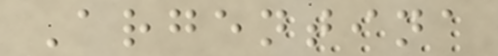Argentina
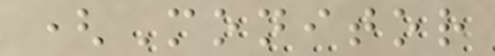(Monitor
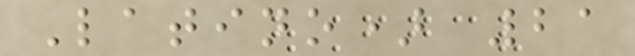Latino) 21
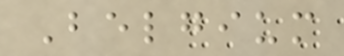Belgium
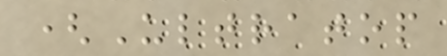(Ultratop
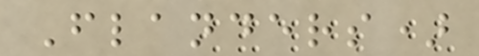Flanders)
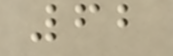62
